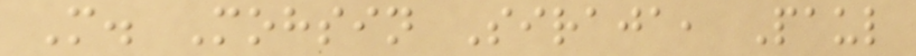M. Mohsin Siraja, Paul
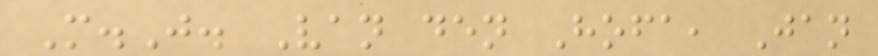M.J. Van den Hofa, Jan
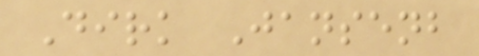Dirk Jansenb
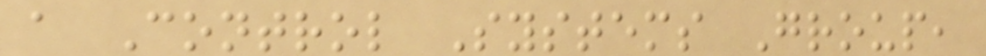a Control Systems Group,
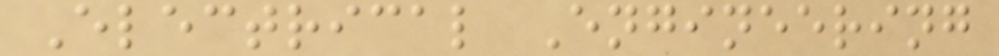Electrical Engineering
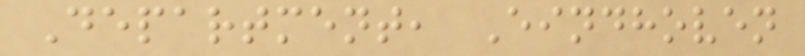Department, Eindhoven
